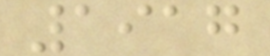1917
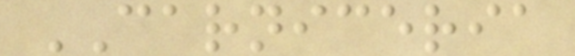CARNICERIA
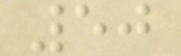50
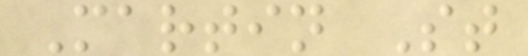Martin St
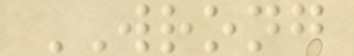WRONG
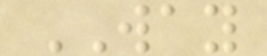WAY
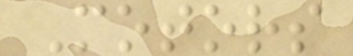Motors
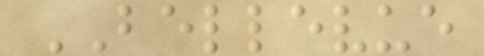BELLEVUE
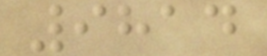9814
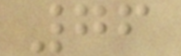76
